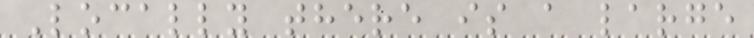Locally there is a large
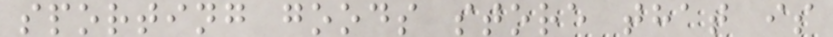sporting goods store that is
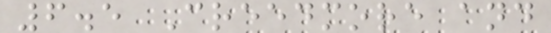6.5 Creedmore and
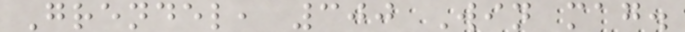Grendel, 300 Win mag.
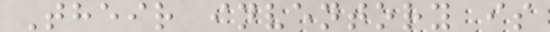Their inventory is
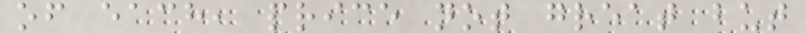of each, price not great but
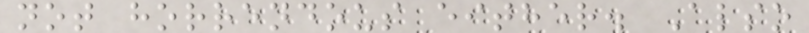not horrendous either. Also
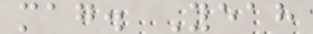mag. Yeah
